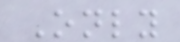Only
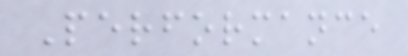Performance
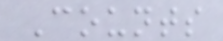Counts
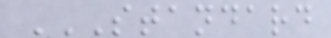STANDARD
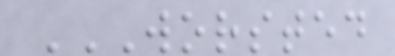WORSTED
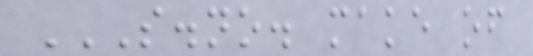S.NO. MAKE OF
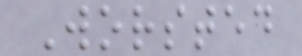Worsted
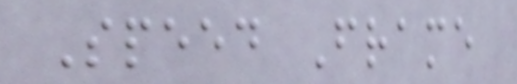Speed Frame
